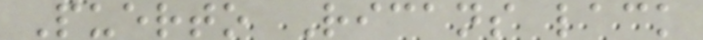Puerto Ricans lack
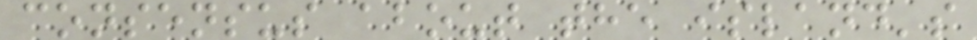consensus about the island's
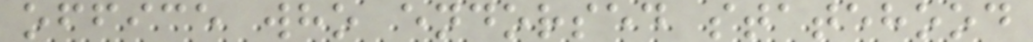office who endorsed statehood
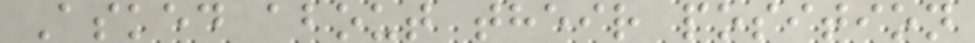Asked about their position
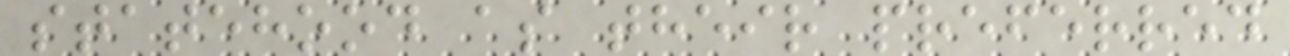statehood as their preferred
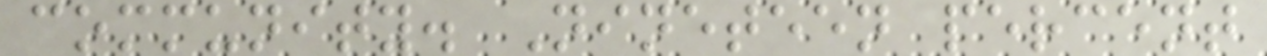community. Nineteen percent
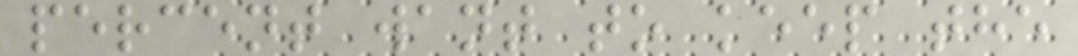percent want to keep the
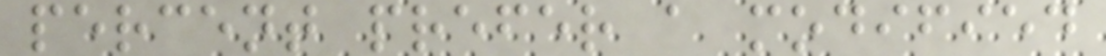percent prefer a modified
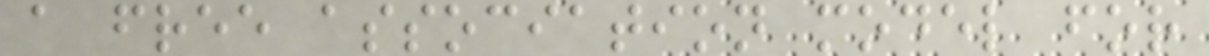a free association model for
